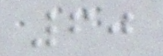60
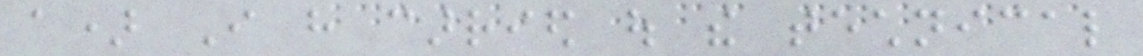a) I have carried out the technical
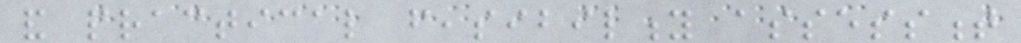and practical feasibility assessment
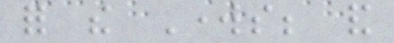for the Works; and
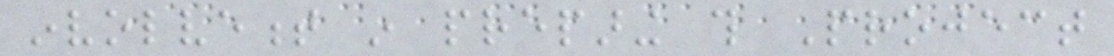involvement in preparing this Project
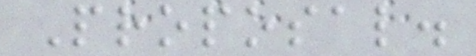Proposal.
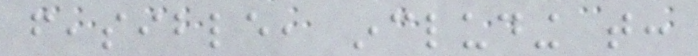feasible, including that:
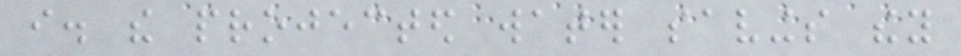i. the projected water savings they
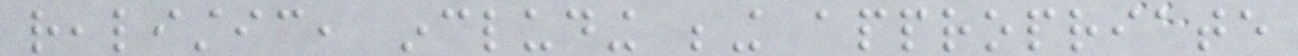realistic, including being appropriate
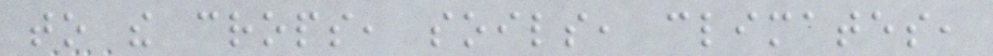to the crops, soils, climates,
